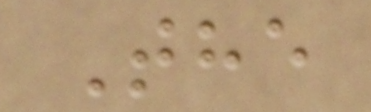The
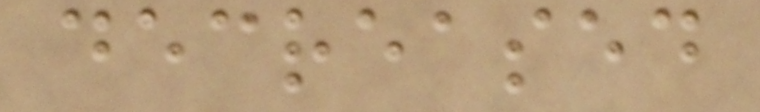decreased
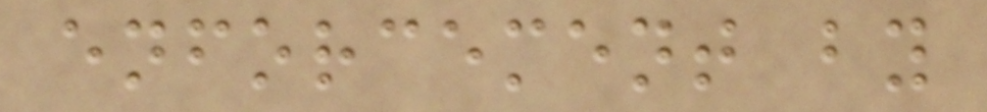enforcement by
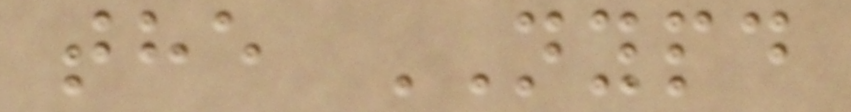the NYPD
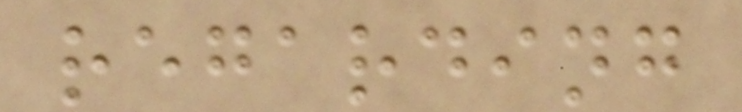regarding
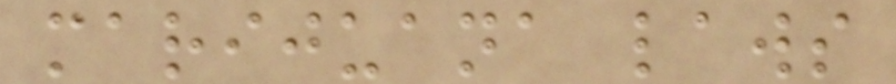marijuana laws
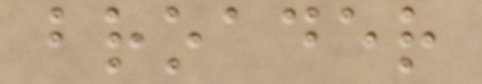broader
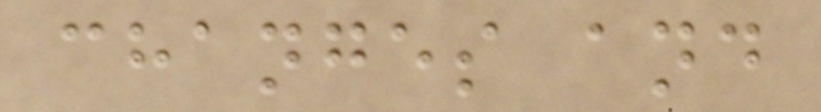changes and
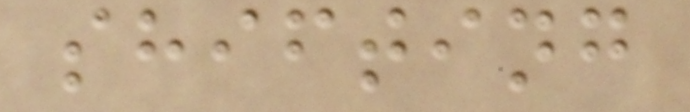shifting
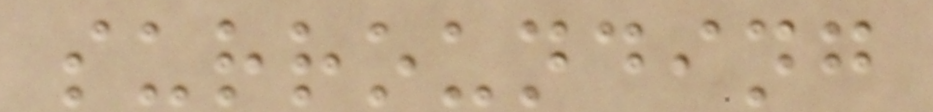surrounding
